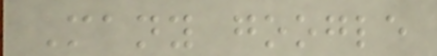Many google
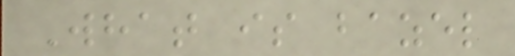What is bazel
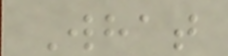What
